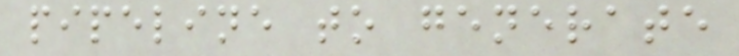pipeline to generate
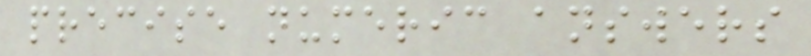precise numeric answers
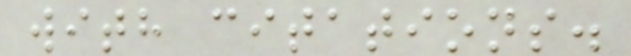with citations.
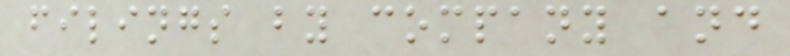filings by company and
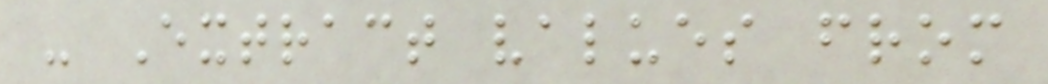- Extract values from
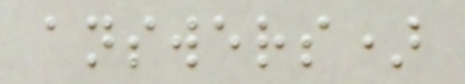answers)
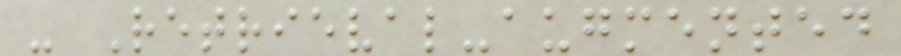- Retrieval-augmented
